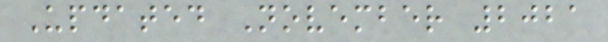Updated November 2021
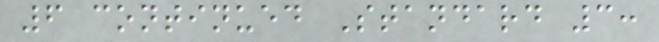6 continued Standard 3:
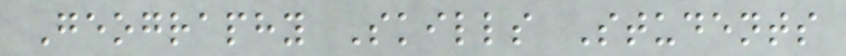Geography Skills Students
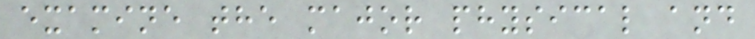examine the major physical and
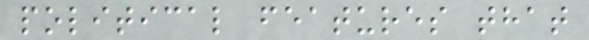political features that
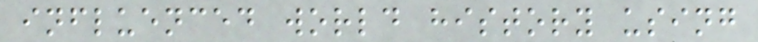influenced world history using
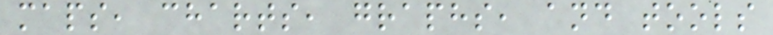maps, charts, graphs, and tools
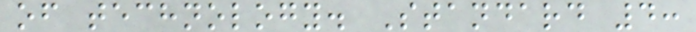of technology. Standard 4:
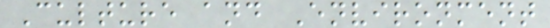Culture and Environment
